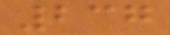237
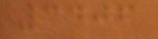3406
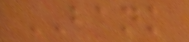BANK
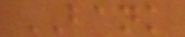BANK
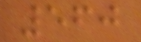560
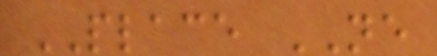PLACE NE
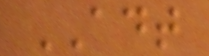ADT
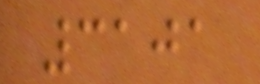3101
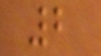2
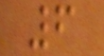6
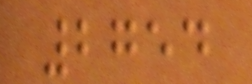2754
